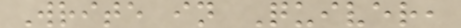Write in Quiver,
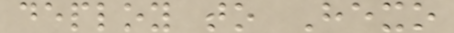deploy to Hexo
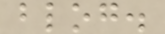blog.
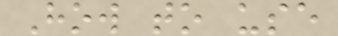How to use
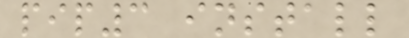pip3 install
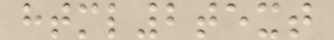html2text
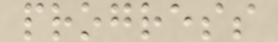progress
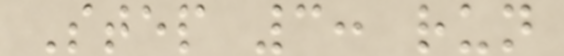Step 3: run
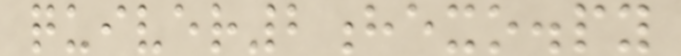quiver2hexo.py
